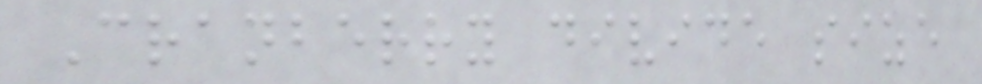Cranberry divide size
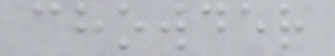chowder
